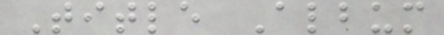Title Album
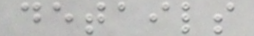details
